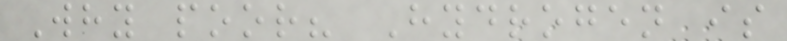Why poor? Hydrogen is
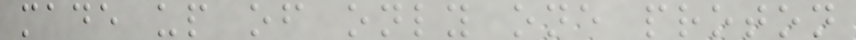made up of only one proton
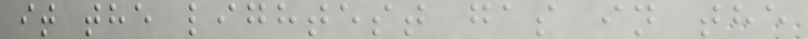it the lightest gas in the
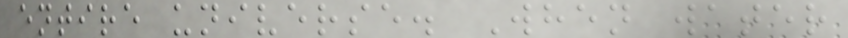entire universe. When water
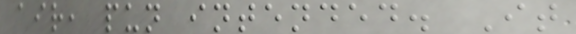air, pun intended. It
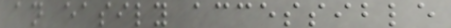an easily accessible
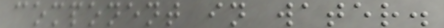component in water.
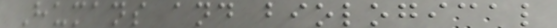Humans and biological
